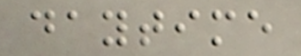daytime
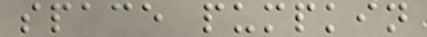space pumpkin
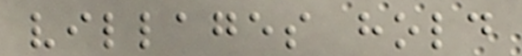villages hold
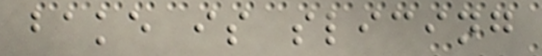bake is slicing
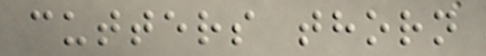cutters thorn
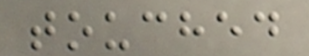touched
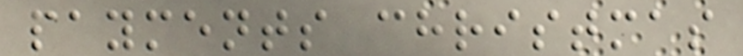payments christmas
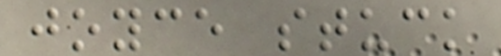joyce stuck
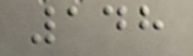148
